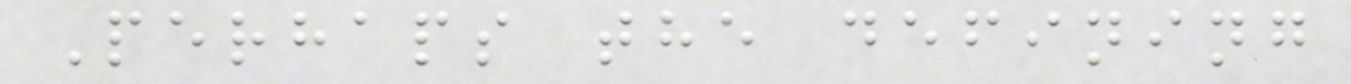Perhaps the defining
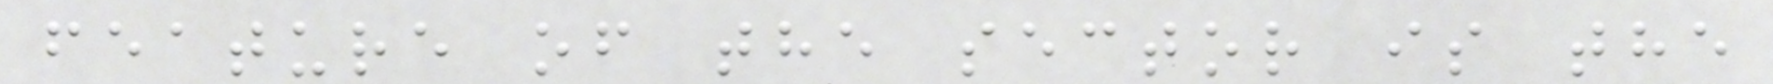feature of the sector is the
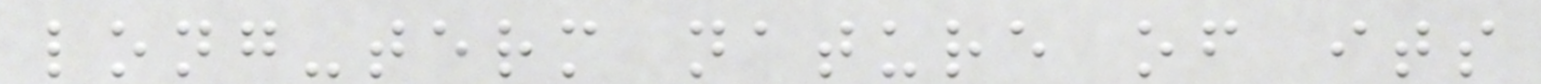long-term nature of its
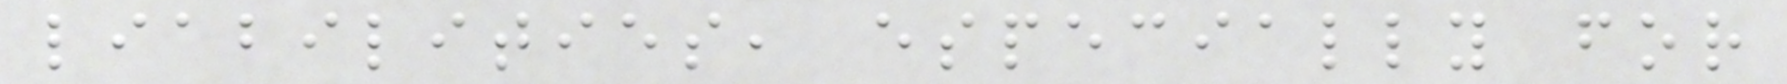liabilities, especially for
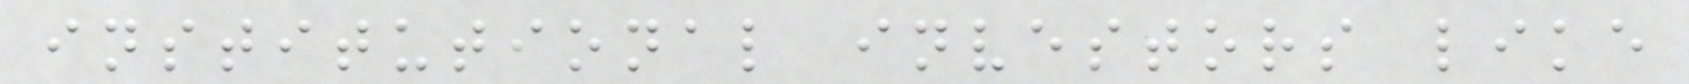institutional investors like
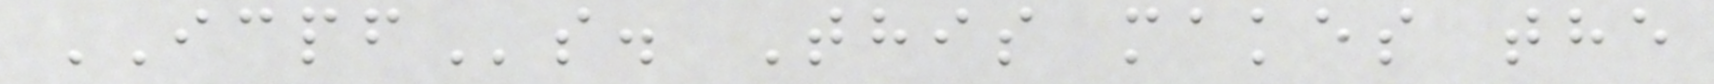ICPFs. This makes the
